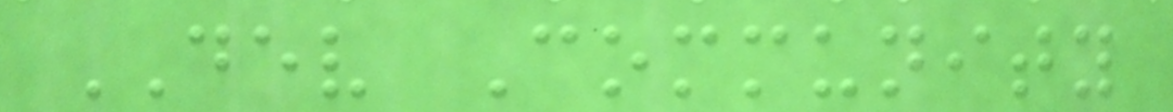DEV Community
